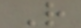R
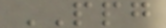PPG
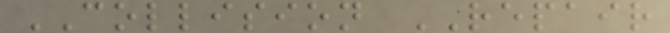COLLISION REPAIR
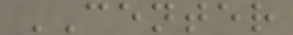CENTER
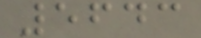5643
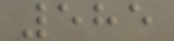585
